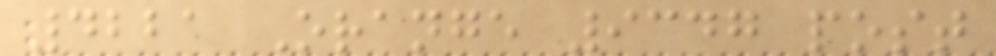4221 Orange 9347 post
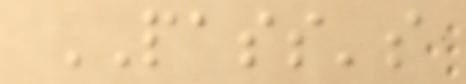PASS's
